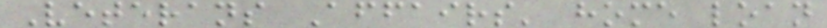Veterans Affairs' home loan
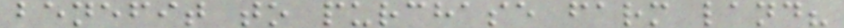benefit to purchase farm land?
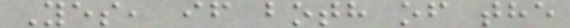Yes, if both of the
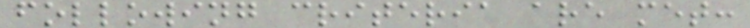following criteria are met:
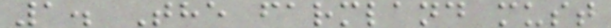1. The farmland must
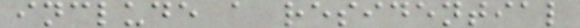include a residential
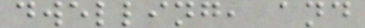dwelling, and
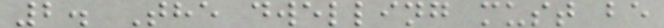2. The dwelling must be
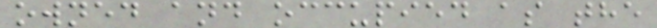owned and occupied as the
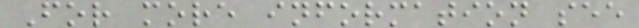For more information see
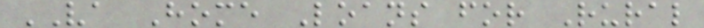VA Home Loans for Rural
